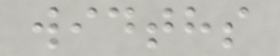widths
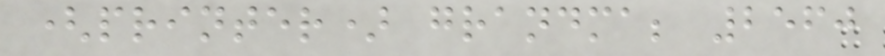(printer) grandma; 2560
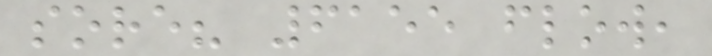sore? 6155 flow,
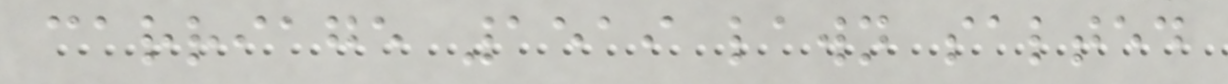carriage 1519 lawn salted
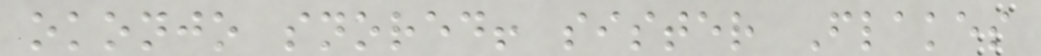okonjo snored! sister Flakes
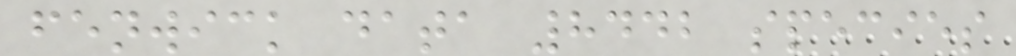fenwick data 8442 species
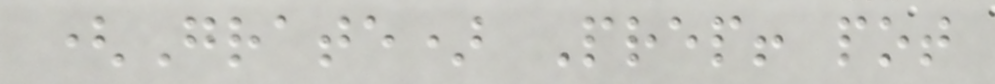(Grate) Prep! pot
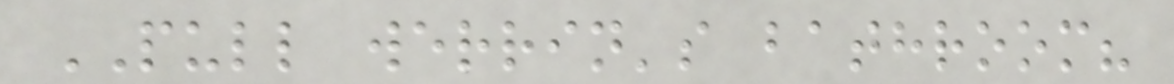PULL werrin's bathroom?
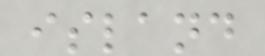island
